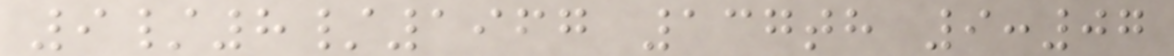9/8/1967 137th 9:07
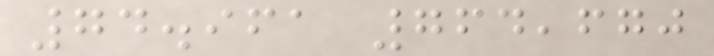74.961 764,670
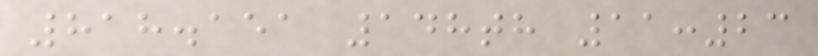818.151 148th 11:23
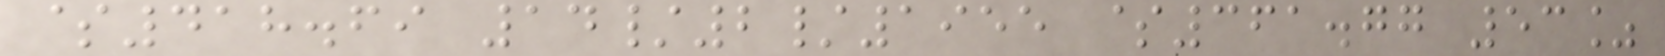$418.69 14/2/1955 $361.77 53%
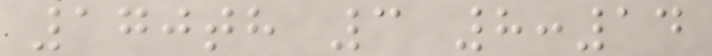170th 3 8:14
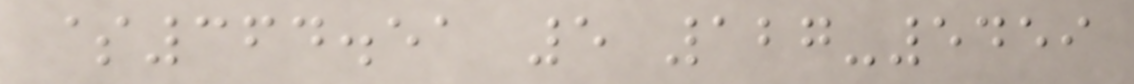$364.51 5 127-5459
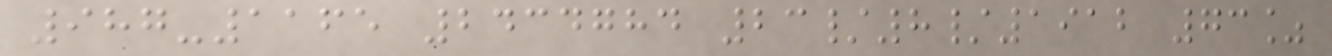987-1165 2434784 23/8/1912 73%
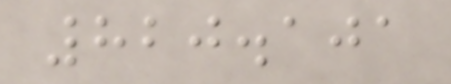820.101
